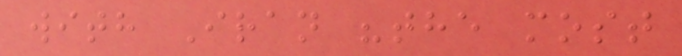with Iran "the most
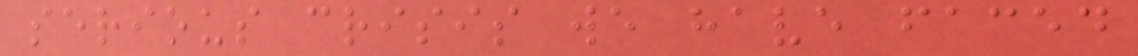serious crisis we have faced
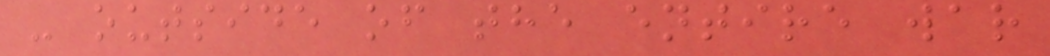- outside of the entire war
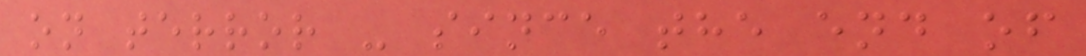on terror - since the end of
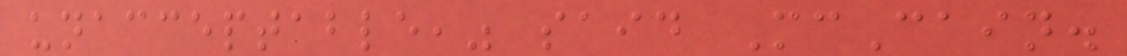unacceptable," said McCain.
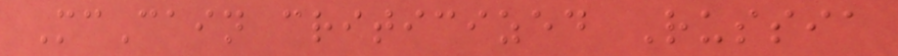McCain criticized Russia
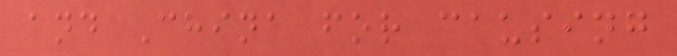and China for causing
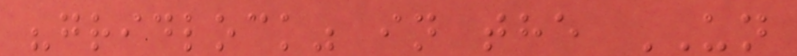"gridlock" in the UN
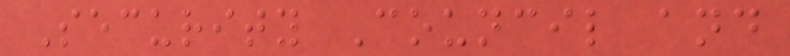Security Council and
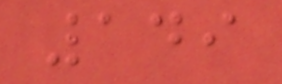149
